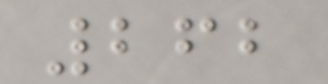262
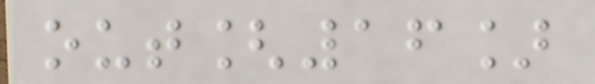out[16]
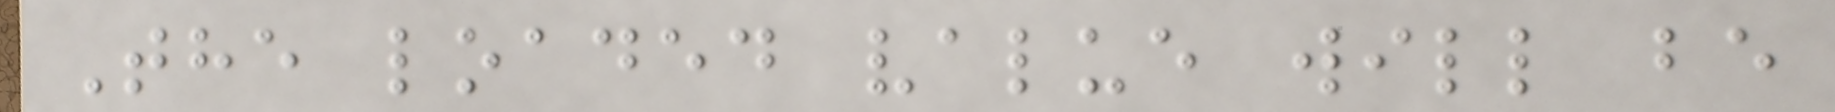The loaded value will be
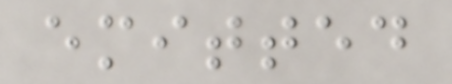emitted
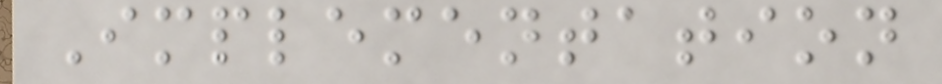Implementation
